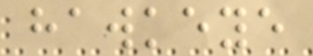hawkeye
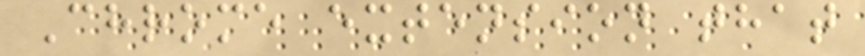Chrome extension that
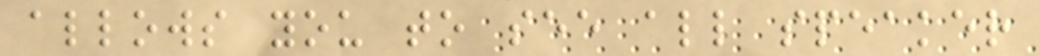allows you to see all speaker
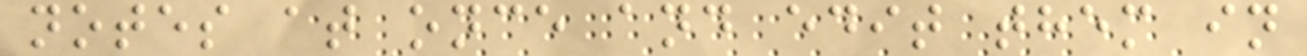notes at once and edit them in
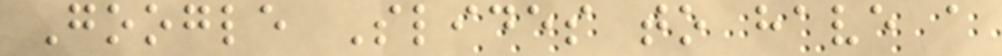Google Slides to have a
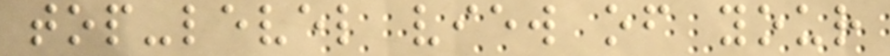top-level view of your
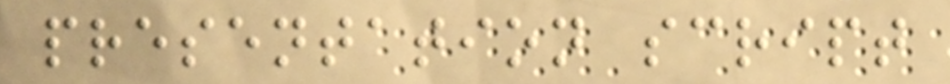presentation script
